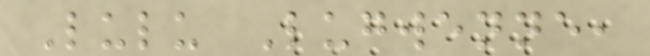Lulu Lugwenne,
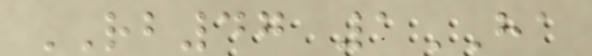RB47 1HA
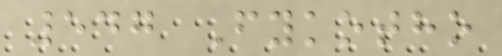547 Fykotho
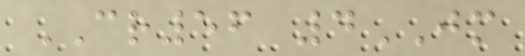CR56 4JM
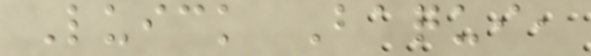Luick Baqui,
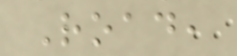Road,
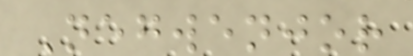Negwenjor
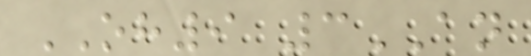OH9 3AN
